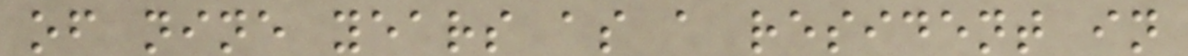of nine years as a resident in
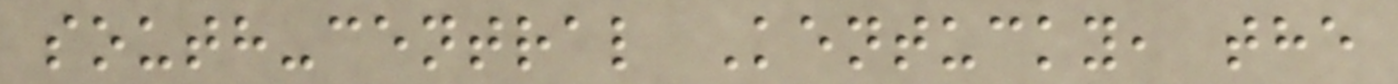south-central Kentucky, the
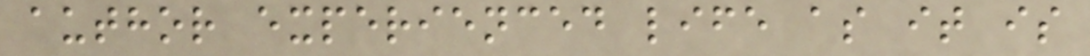author experienced life as it is
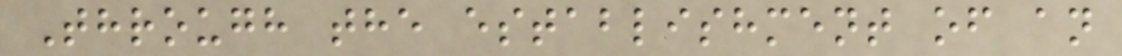Through the establishment of an
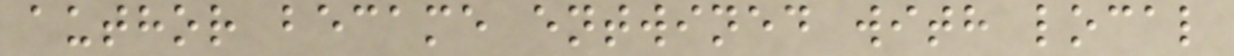author became entwined with local
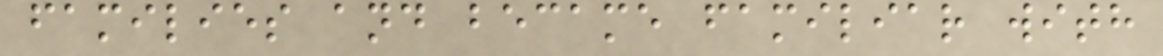families and became familiar with
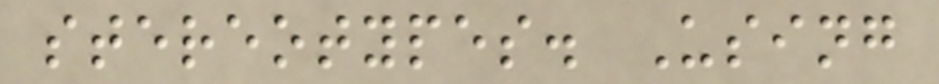stereotypes. Using
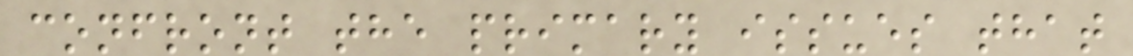confront the primary issues that
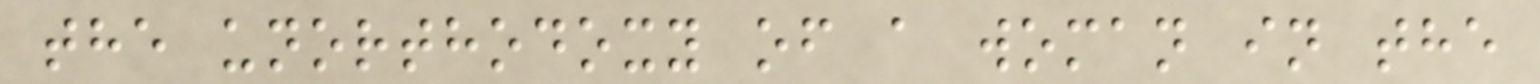the unorthodoxy of a woman in the
